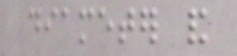diameter and
